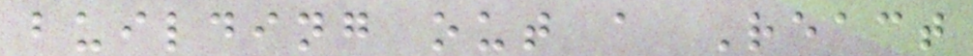building out a React
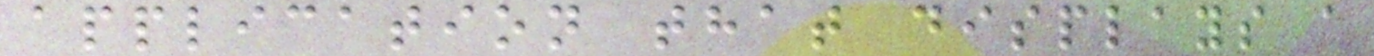application that displays a
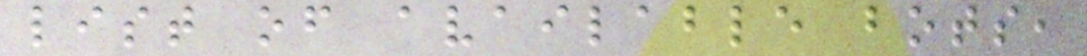list of available bots,
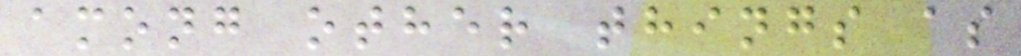among other things as
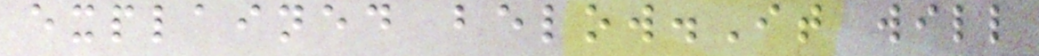explained below.It will
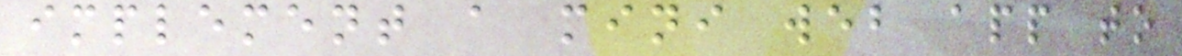implement a mini web app to
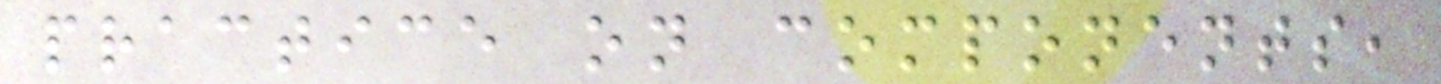practice on components,
